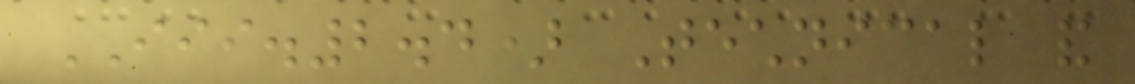III.2.4) Technical and
